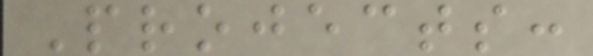Projects:
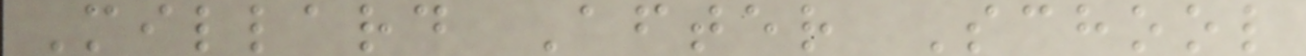Millard After School
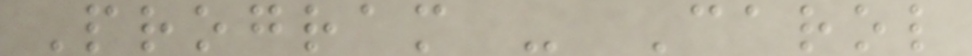Program - Carol
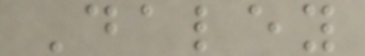Daley
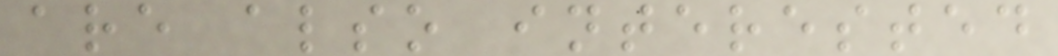are also interested
